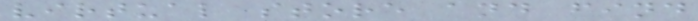virtual store and find
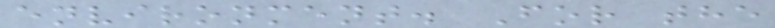environment. For the
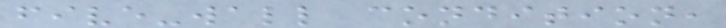five-wall condition,
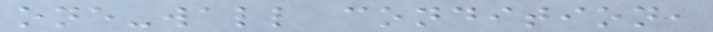one-wall condition,
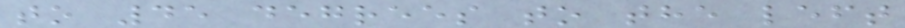to 45 degrees to the left
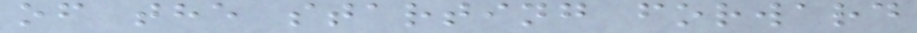of the starting forward
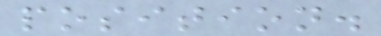position.
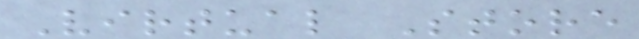Virtual Store
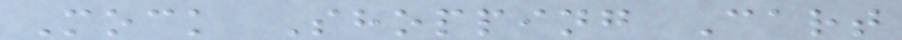Mock Shopping Cart
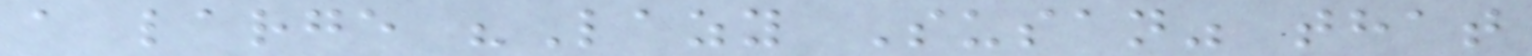a large "Lazy Susan" that
